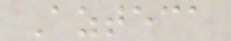Azteca
